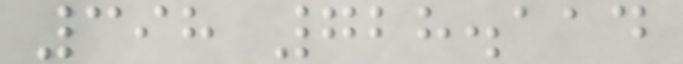398 728.114
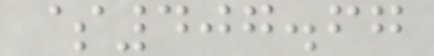$407.67
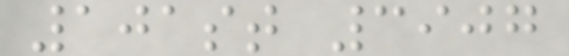101st 3907
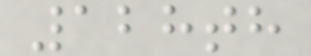128th
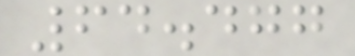64.477
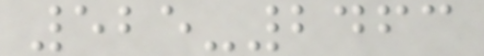525-2463
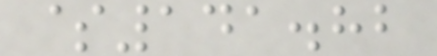$141.82
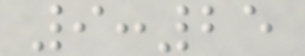9:25
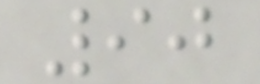90
